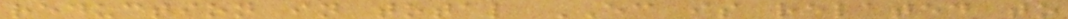reduction in total EC is related to
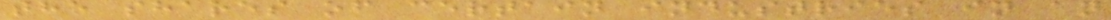the shares of certain industries in an
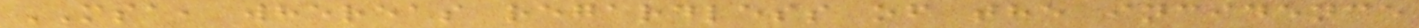MSA, whereas regardless of the incidence
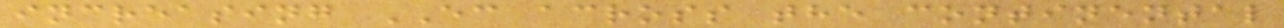increasing EC across the continental
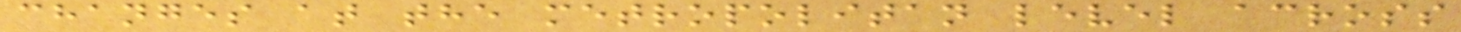changes at the metropolitan level across
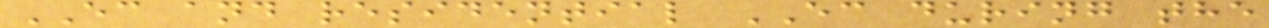EC and residential EC during the
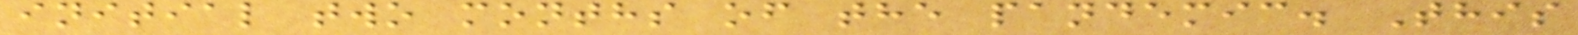initial two months of the pandemic. This
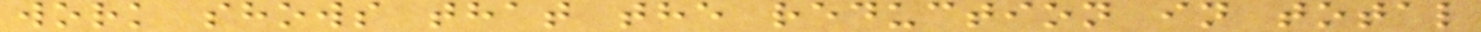work shows that the reduction in total
